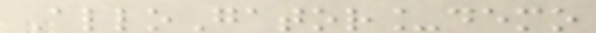AlloGator_demo
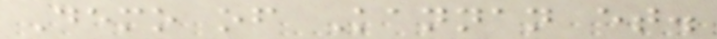Demo of Kannan et.
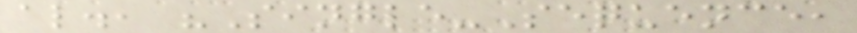al., "Single-Sequence,
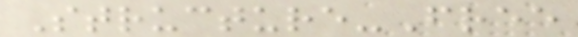Structure-Free
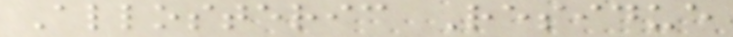Allosteric Residue
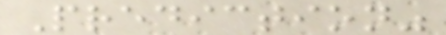Prediction"
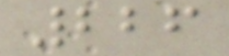226
